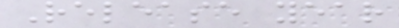Release year
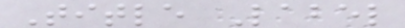Title Label
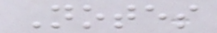Notes
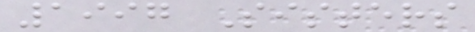1997 Sisters
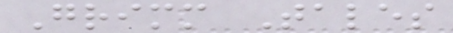Grimm Tales
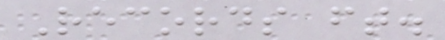Records ft.
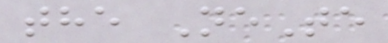the NeTe
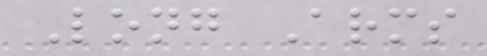Long Arms
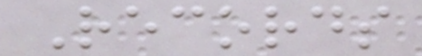Records
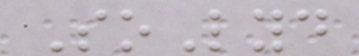SoLyd
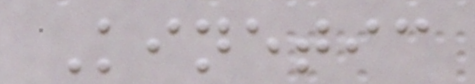Kinetic
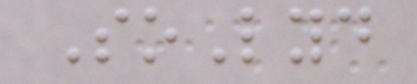SoLyd
